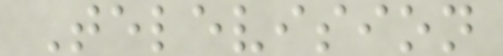Television
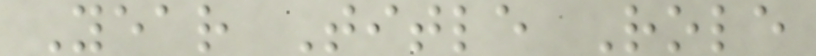Year Title Role
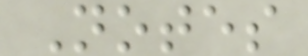Notes
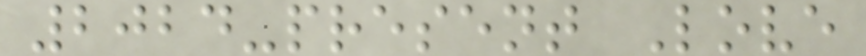2024-present Love
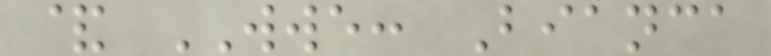& WWE: Bianca
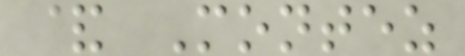& Montez
